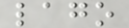lago
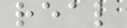real
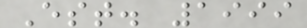Est. 1999
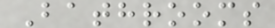Bathrooms
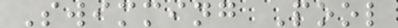Swimming Pool
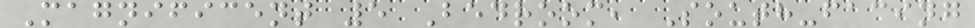Magnificent 5 Bedroom, South-facing
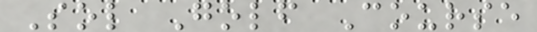Sol Golf Course
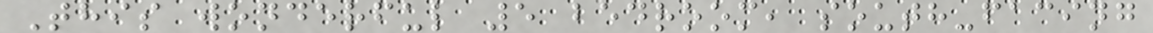This wonderful 5 bedroom, south-facing
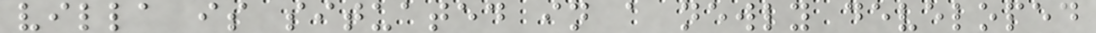villa is situated in a newly developed
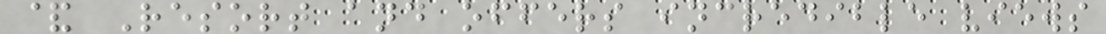& Resort and offers incredible views
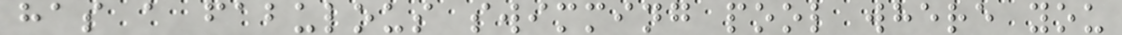has a fabulous swimming pool where you
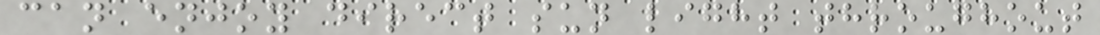can enjoy direct sun light throughout
